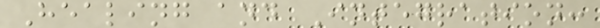Healing and Integration:
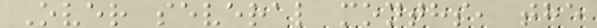Over several months, the
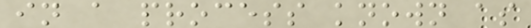in a process known as
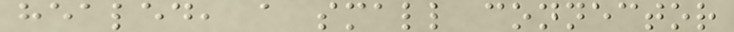healed, a small connector
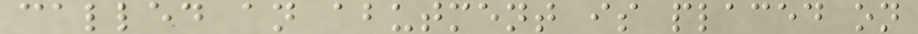called an abutment is placed on
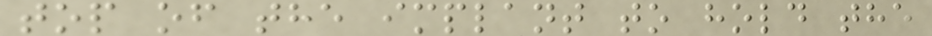top of the implant to hold the
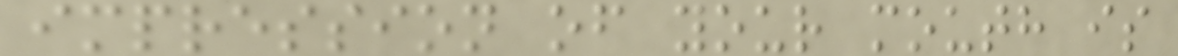impression of your mouth is
